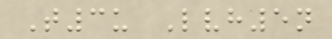T3u Lvh5n
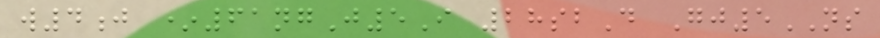w4j *61ngJ5I 28sbD Gj5NS
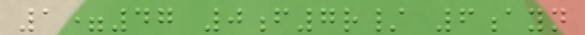1=47 0f7r/ 6ayn
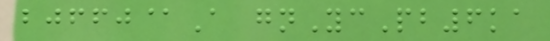bjffj@A gnYcPb6ka
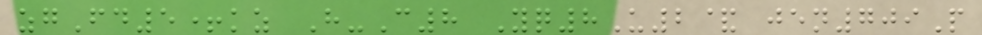zgFd5+kz H-C8 Yq8U2& jen709P
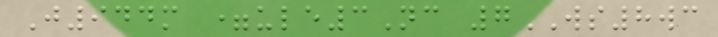J944m =ule3Nc 7WS8wc
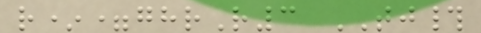r*=ghrR3 TJ#
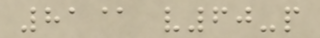81@ v60-p
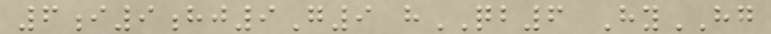6i9hj9G9 hQB6 HyHG
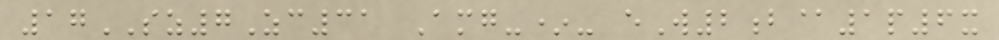17SZ7Zc31 Amg-*- eW2b@1p6x
